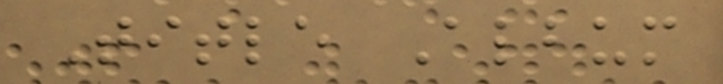Title Album
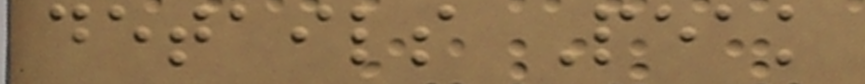details Peak
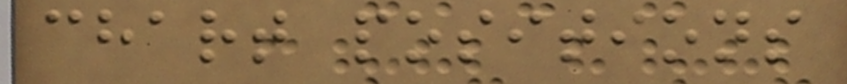chart positions
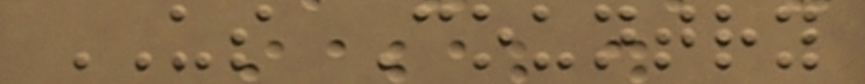US Country
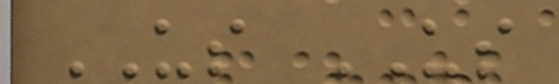US US
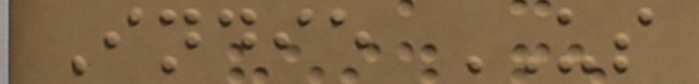Indie US
